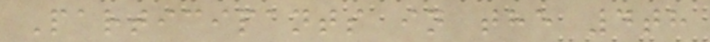Participants in the 4th
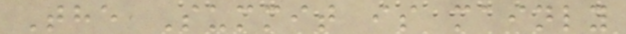The Summit is mainly
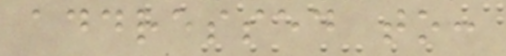addressed to:
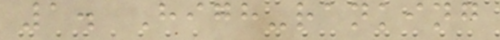1. High-ranking
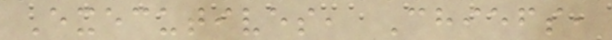Executives, Chiefs,
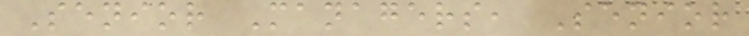Senior Managers, Senior
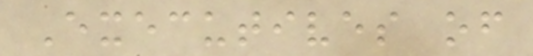Executives of
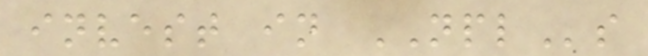invest in NPLs
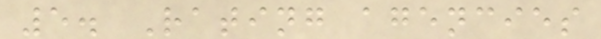5. Rating agencies
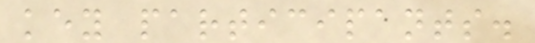key participants.
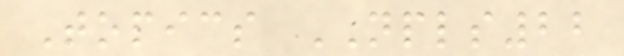Topics NPLS22
